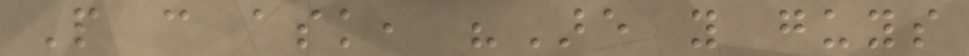People can ask, "Are you guys
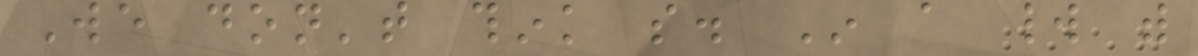We don't think so. In a world with
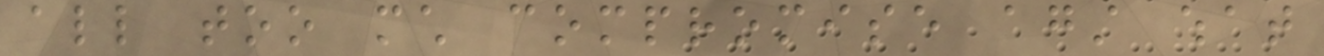all too much compromise against what
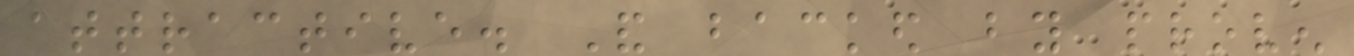attractive. And backed by proven
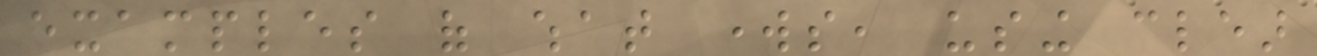examples of what works, using clear
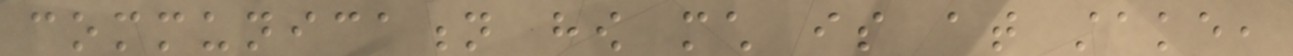communication how much is at stake,
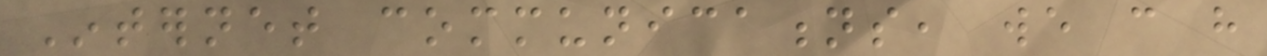Internet communications, we can have
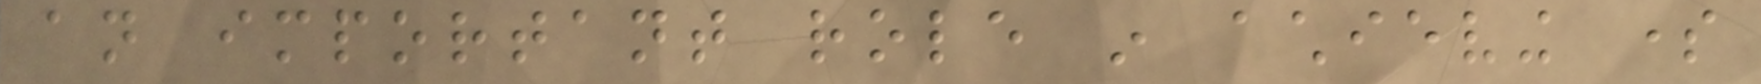an important role in achieving some
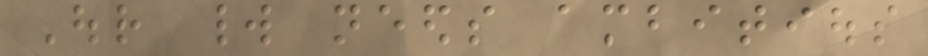Our world needs ambitious
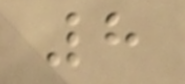8
